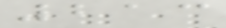213
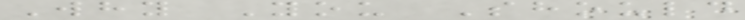Why You Should
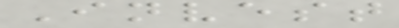Invest
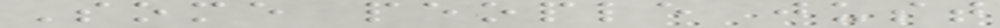Some people just
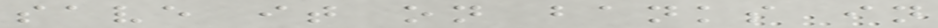save it on banks in
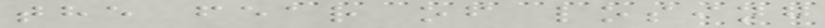the fear of losing
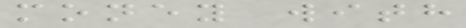money with
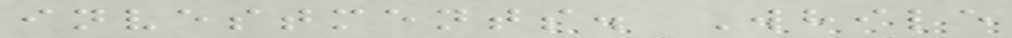investments. While
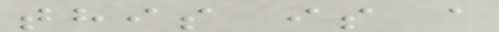this is a
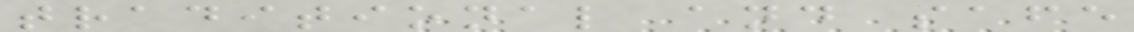traditional and safe
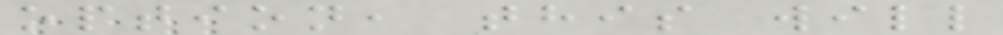option, this will
